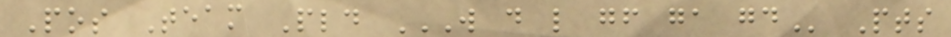Pos Team Pld W D L GF GA GD Pts
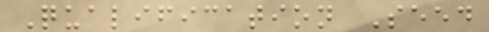Qualification Seed
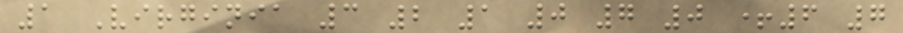1 Virginia 3 2 1 0 7 0 +6 7
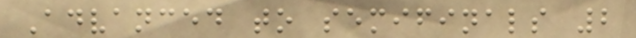Advanced to semifinals 2
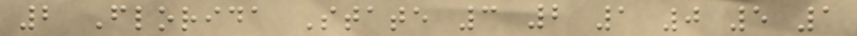2 Florida State 3 2 1 0 5 1
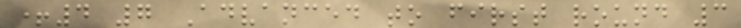+4 7 Advanced to first round 3
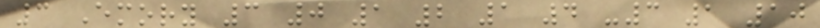3 Emory 3 0 1 2 1 4 -3 1 10
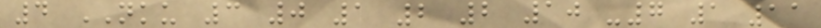4 NKU 3 0 1 2 2 10 -7 1 11
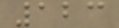123
